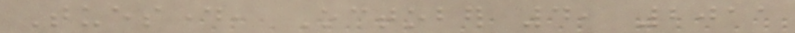Tuesday, October 4, 2011
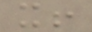it!
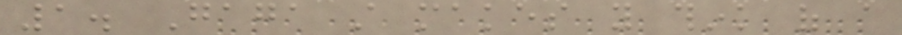1. Gaga still makes you think of a
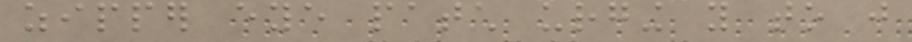zipper eye patch urging you to just
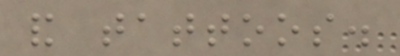and tattoos.
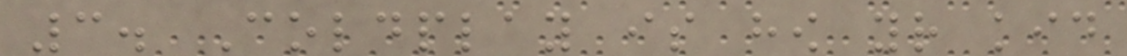3. Coldplay is how your kid
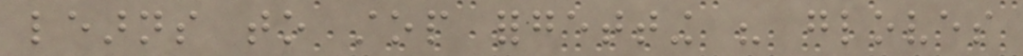learns to stop forgetting his gloves
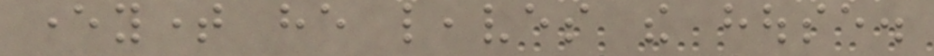everytime he leaves the house.
